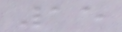15
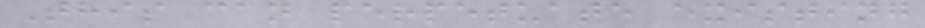This can perpetuate existing
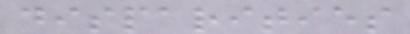disparities
